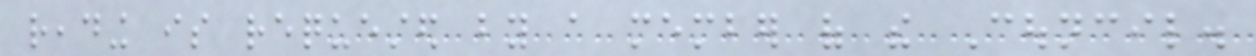reading is requested by a member of the Council.
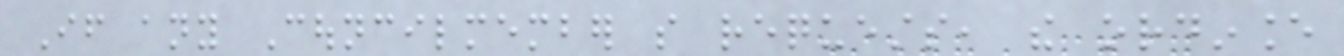If any Councilmember so requests, the ordinance
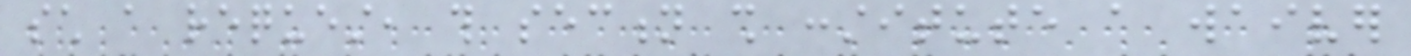such a request, this section shall constitute a waiver
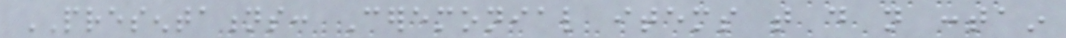PRESENTATIONS: Ceremonial items that do not contain
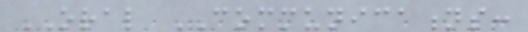ORAL COMMUNICATIONS:
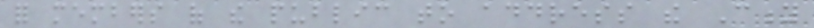for members of the public to address the City
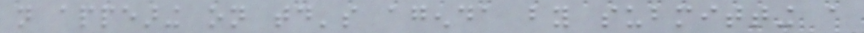not appearing on today's agenda by submitting a
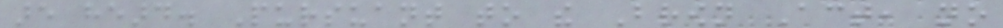are heard. Pursuant to the Brown Act, no
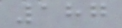187
